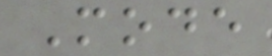Mode
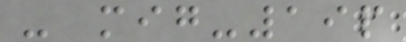- mig-19p
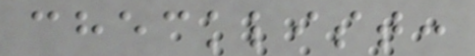checklist:
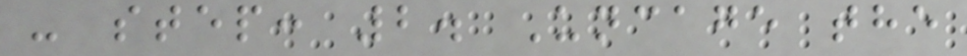- step: 2. Uncage the
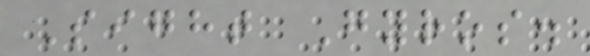Sight Gyros.
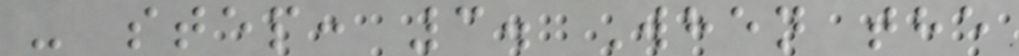- step: 3. When the
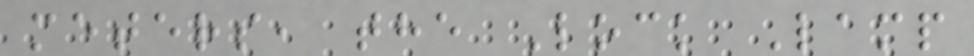meters, the Lock Lamp
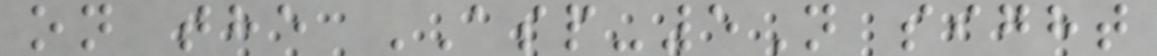on the ASP-5N sight
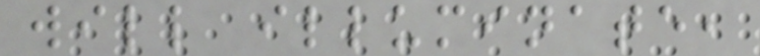will illuminate,
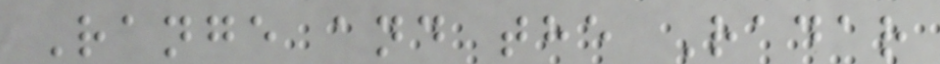Range and the Radar
